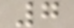7
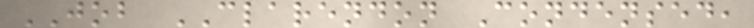JOB CLARENDON Condensed,
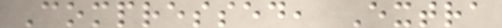Compressed, Extra
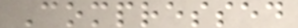Compressed
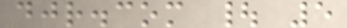djr.com | 5
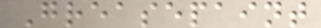Greasepaint
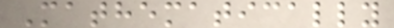Mathematically
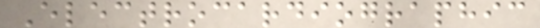Electrocardiographic
